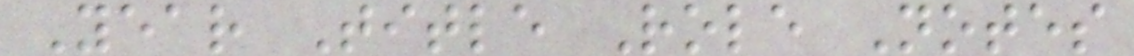Year Title Role Notes
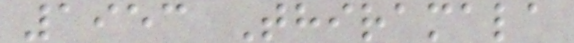1953 Thiramala
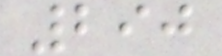290
